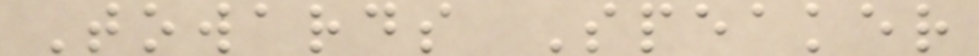Towards Speaker
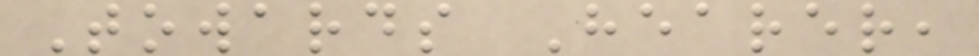Towards Hearer,
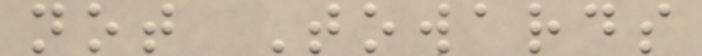not Towards
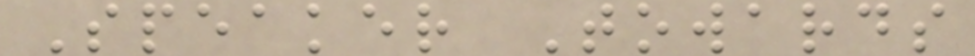Speaker Towards
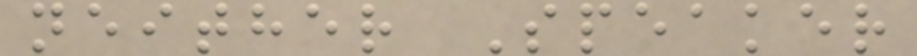neither Speaker
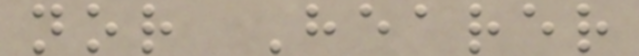nor Hearer
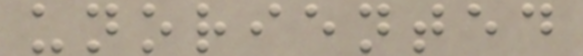unoriented
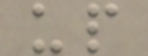up
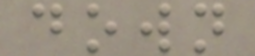down
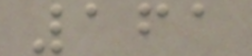161
